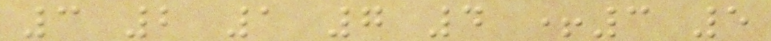3 2 1 7 4 +3 5
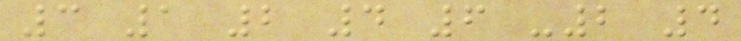3 1 2 4 6 -2 4
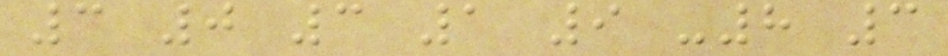3 0 3 1 9 -8 3
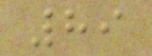89
